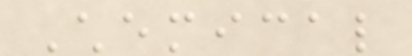Chemical
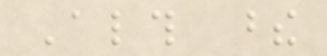Although these
